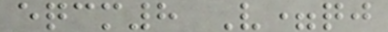eqcm8 V=qj
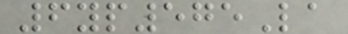6yp575La
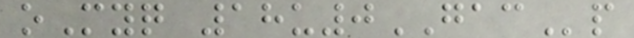oMyq 18u0GACp
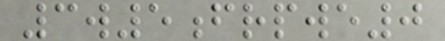3w5frpwe0
